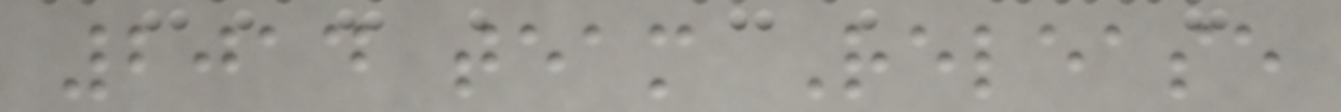2014 team Release
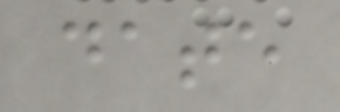date
